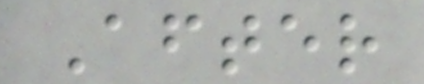After
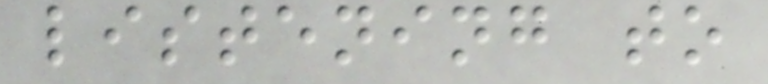listening to
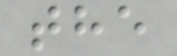the
